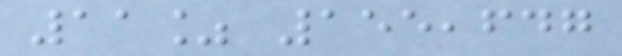11% 155,647
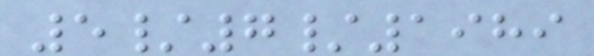5/7/1989
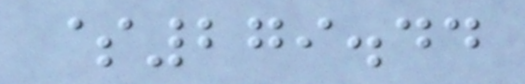$279.44
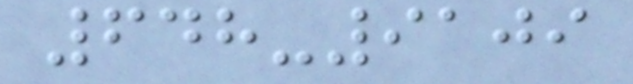648-9109
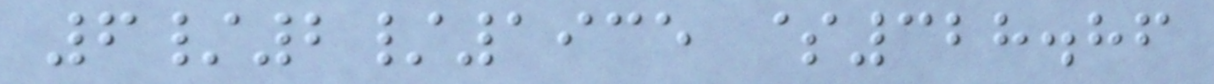6/2/1935 $328.86
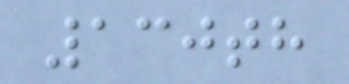130th
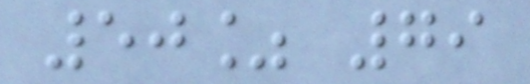50% 79
